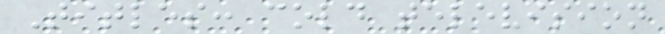Titles: cold television
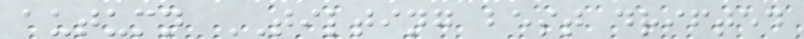autumn TILTING best drifted
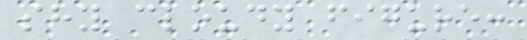shy cloudy figure:
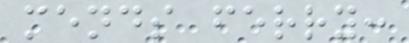mends ferry:
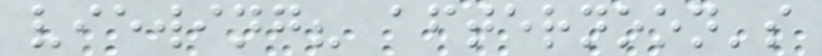viewing? afternoon's
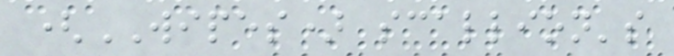(WIPES) scallion's
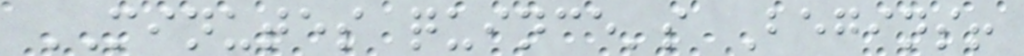MINUTES quince's Begins!
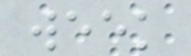week
